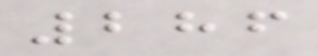286
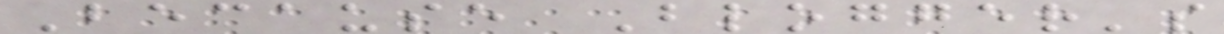Because Blogger's
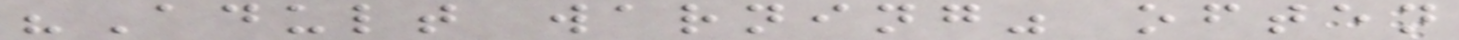"Adult warning" often
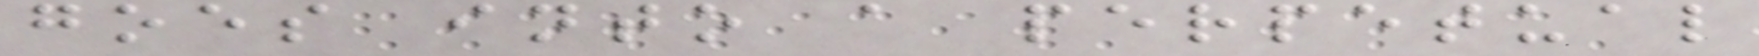goes into a perpetual
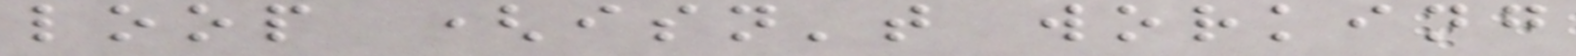loop (isn't working
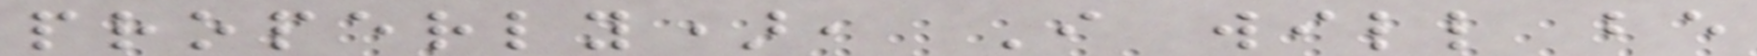properly), I will be
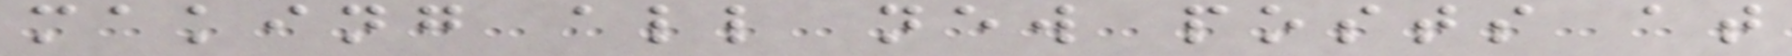making all new posts at
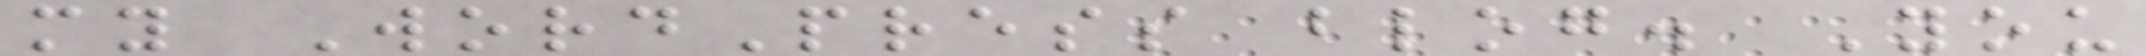my WordPress blog. You
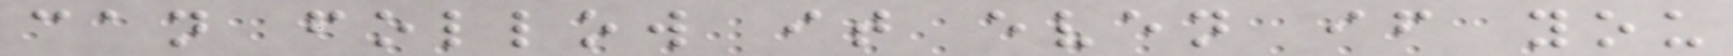can follow it even if you
